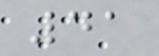41
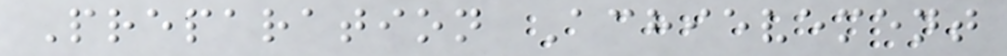Preparation Achievement
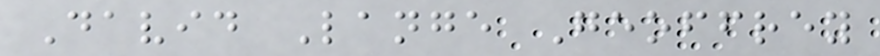David Lange Geoffrey
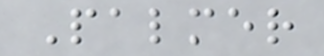Palmer
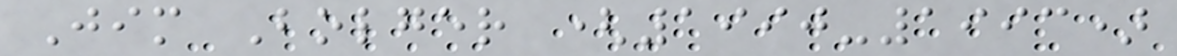Jim Bolger (1990-1993)
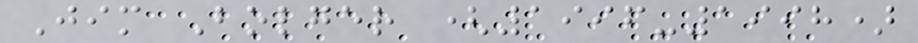Jim Bolger (1996-1998)
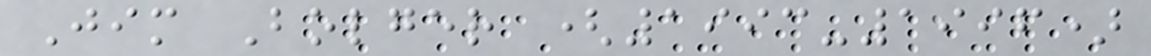Jim Bolger (1993-1996)
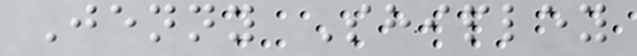Jenny Shipley
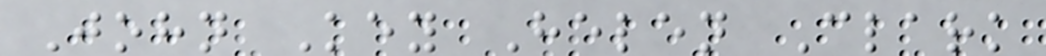John Key Helen Clark
